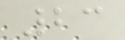23
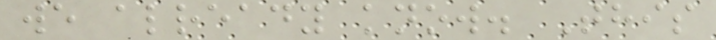we already know. This
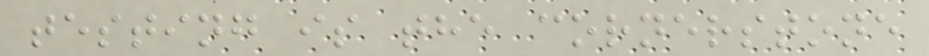testing is the cornerstone
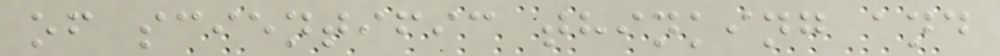of scientific thinking and
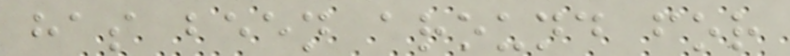has been around for
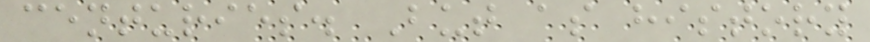centuries. But as history
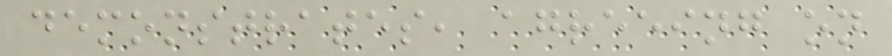demonstrates, agreeing on
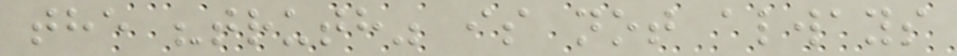the "truth" is not always
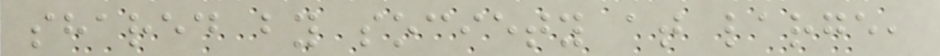shared by society at large,
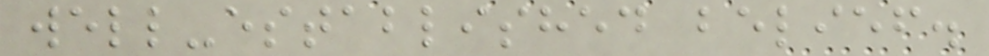well-established belief.
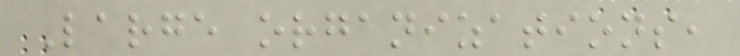Large organizations,
